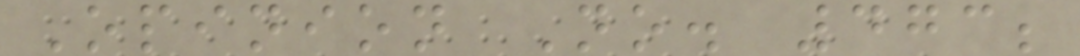Opinion No. 473;
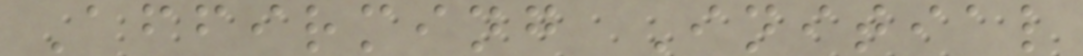Affirming Initial
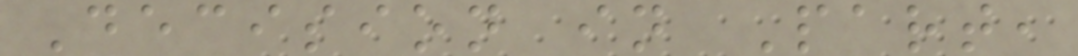Decision in Part,
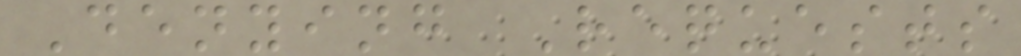Denying Requests
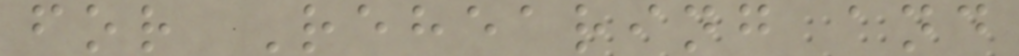for Rehearing and
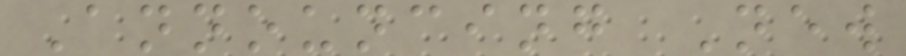Announcing New
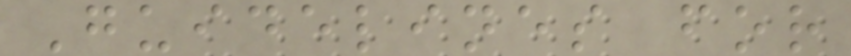Guidelines for
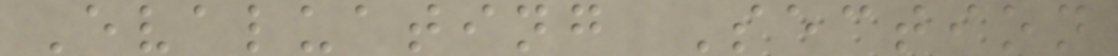Evaluating Section
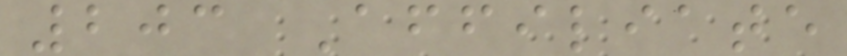203 Affiliate
